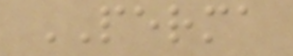PERMA
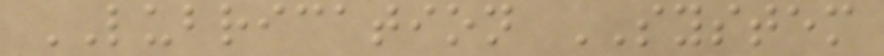LUBRICATION SYSTEM
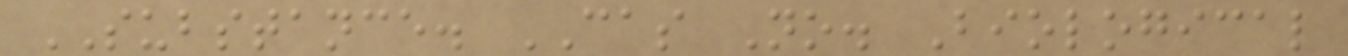SUBSTANCE. CAS No. Biological
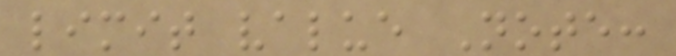limit value Note:
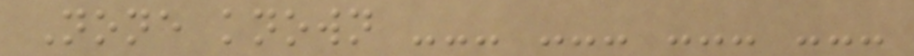None known --- --- --- ---
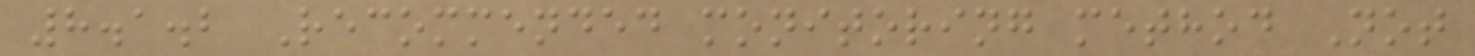8.1.2 Recommended monitoring method Not
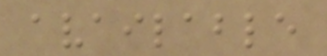available
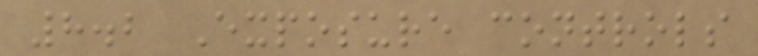8.2 Exposure controls
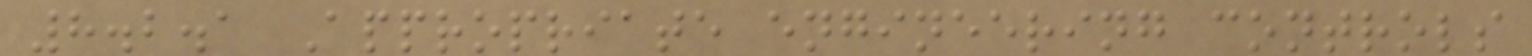8.2.1 Appropriate engineering controls
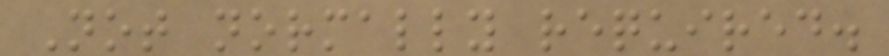Not normally required.
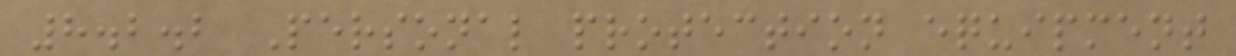8.2.2 Personal protection equipment
